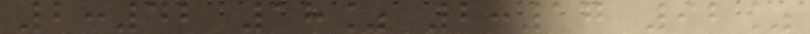2:42 18% 2:17 92%
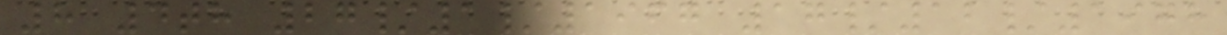8 4th 27/1/1967 17/12/1978
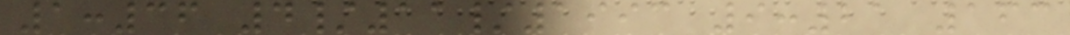1:36 4/11/1993 9:21 163
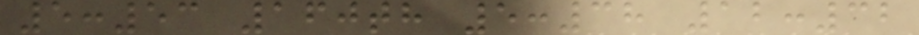5:53 160th 5:38 12:32
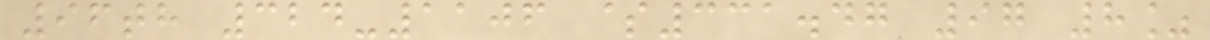96th 324-1106 $331.47 97 8%
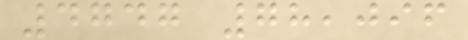4747 78,096
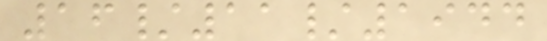16/11/1944
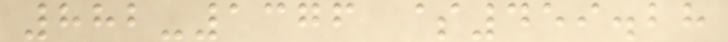882-1376 $459.28
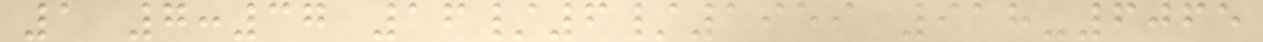1 7:37 16/6/1959 918-6065
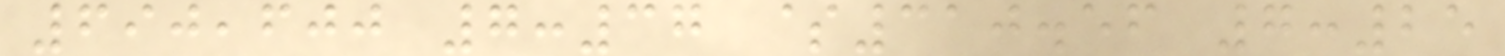690,600 7:37 $310.56 7:25
